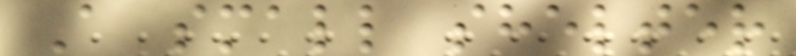A small shelter
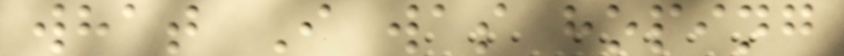what I was hoping
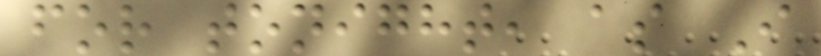for tonight, as I
